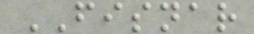FISNAR
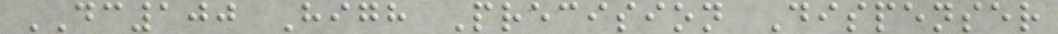DC100 High Precision Dispenser
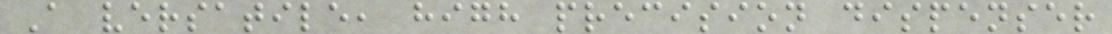A versatile, high precision dispenser
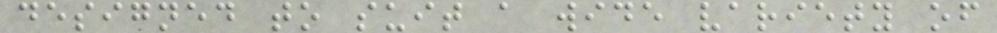designed to suit a wide variety of
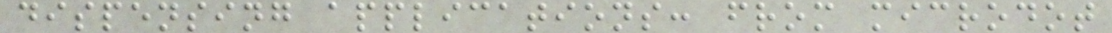dispensing applications: from microdot
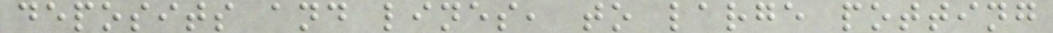deposits and lines, to large potting
